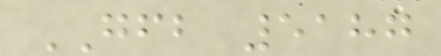GFB 5187
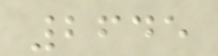2645
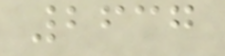2637
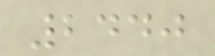2440
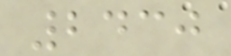2430
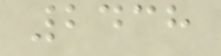2438
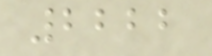2222
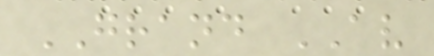GRAND AV
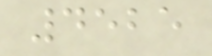4525
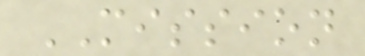MISSION
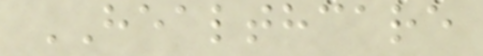HEALTHCARE
